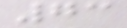73
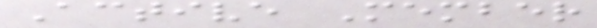Active Member
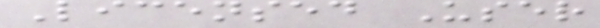Licensed User
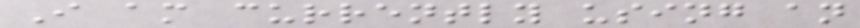I am currently using an
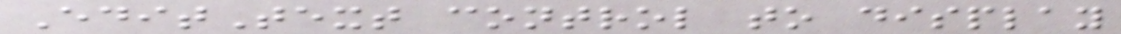EditText control to display
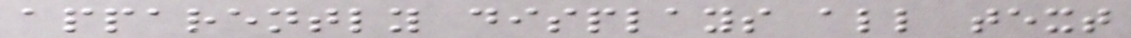apparently displays all text
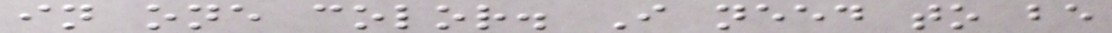in one color. I need to be
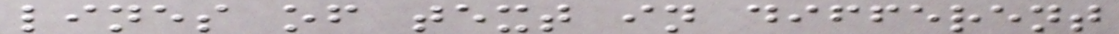lines of text in different
